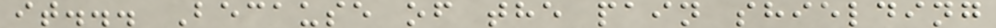it... Because of the pain shielding
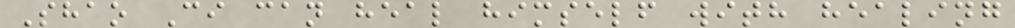Shao Ci can heal himself with healing
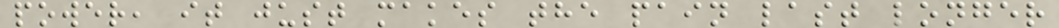power, it just makes the pain last longer
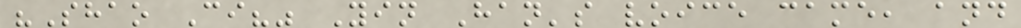"Shao Ci?" Yin Han's voice came, and
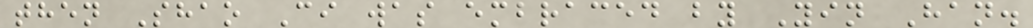then Shao Ci was embraced by Yin Han.
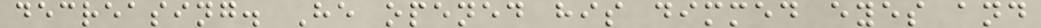decreasing. He opened his dimmed eyes and
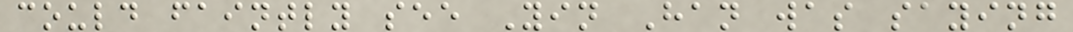could faintly see Yin Han was saying
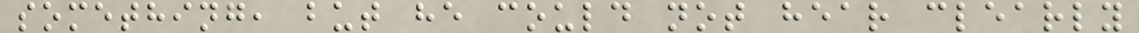something, but he could not hear clearly
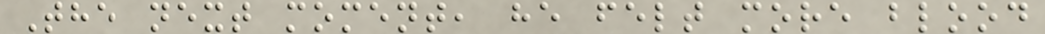The next moment, he felt more blood
